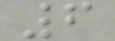6
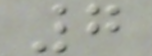7
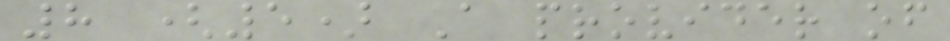8 (5) A provider of
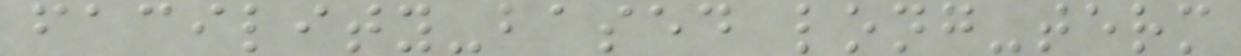facility-based long-term
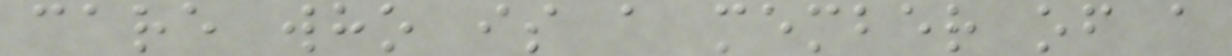care who is a member of a
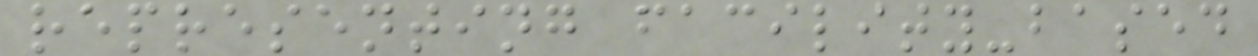representing facility-based
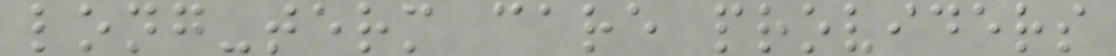long-term care providers
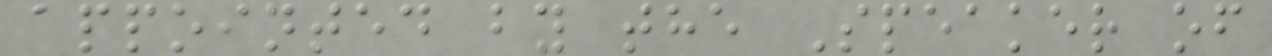appointed by the Speaker of
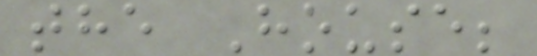the House;
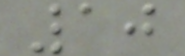10
